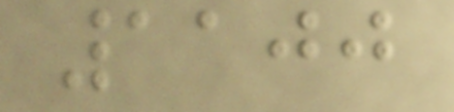1100
